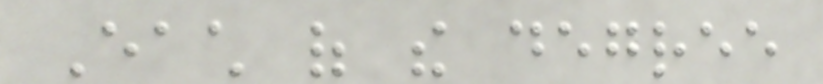Each of the degree
